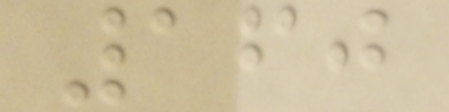160
